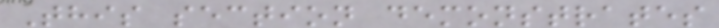This section demonstrates
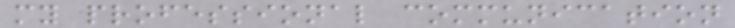my professional communication
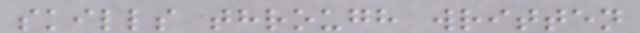skills through written
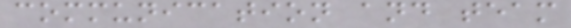communication and team
